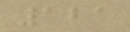121
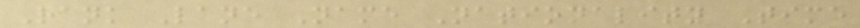Rank Lane Name Nationality Time
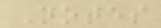Notes
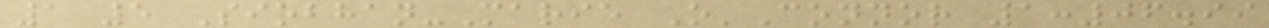1 5 Siobhan-Marie O'Connor 1:06.99
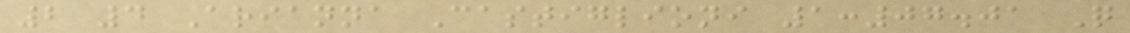2 4 Arianna Castiglioni 1:07.01 Q
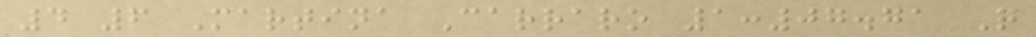4 6 Martina Carraro 1:07.71 Q
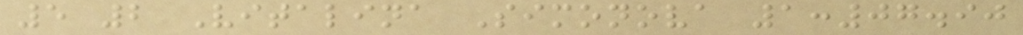5 2 Vitalina Simonova 1:07.90
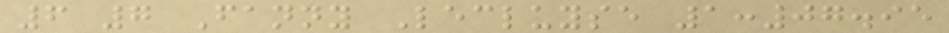6 7 Fanny Lecluyse 1:07.95
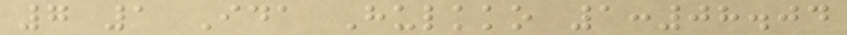7 1 Ida Hulkko 1:08.04
